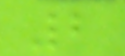2
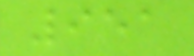951
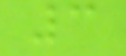3
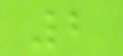2
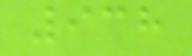938
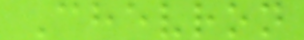Chevron
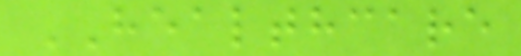HEALTHCARE
